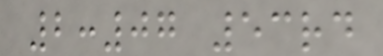2:07 53rd
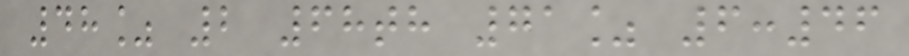48% 2 68th 71% 6:46
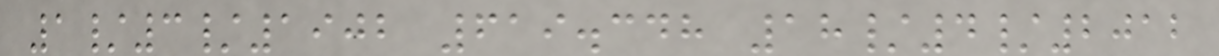1/3/1902 619.348 18/4/2012
